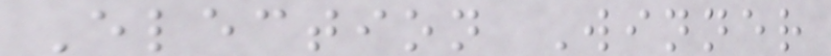Election Winner
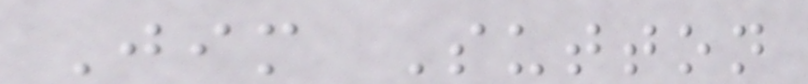Jim Sutton
